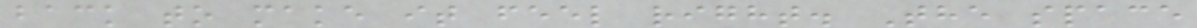back to make it feel right. The space
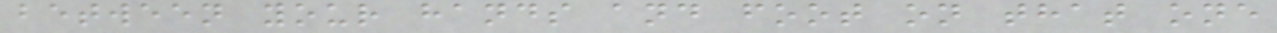between your hands and foot on that one
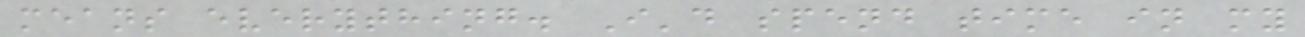means everything. I'd spend time in my
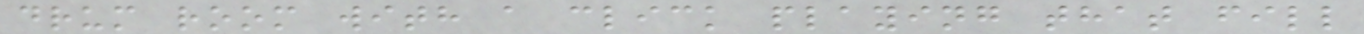drum room with a click playing that fill
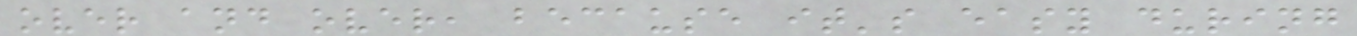over and over, because it's easy during
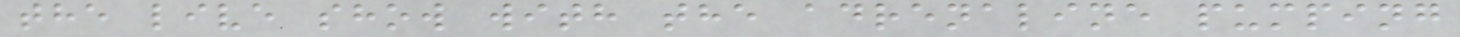the live show with the adrenaline pumping
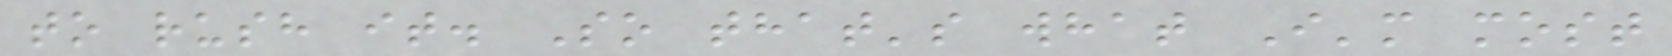to rush it. So that's what I'm most
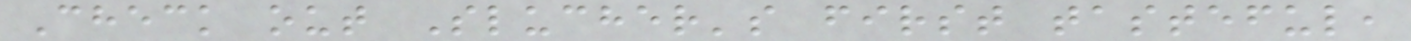Check out Slucher's first tasteful,
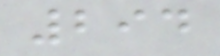294
